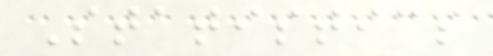Statistics
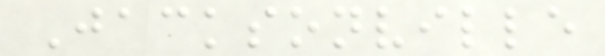Jacksonville
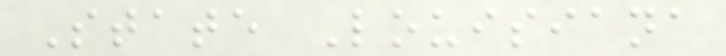State Louisiana
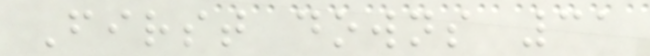First downs 31
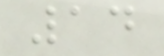14
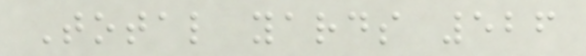Total yards 526
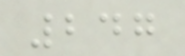247
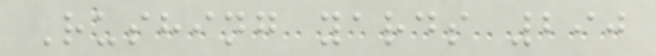Rushing yards 290
